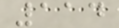114
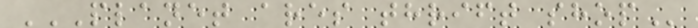PLANET ARES THRIFT SHOP
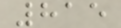815
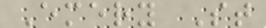Emery St
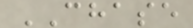CHASE
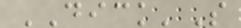DICK'S
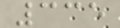335
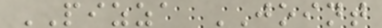PIZZA JOINT
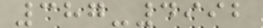387-4992
